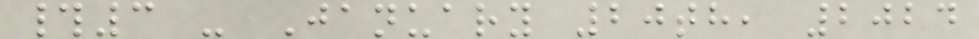#3 - January 20th, 2024
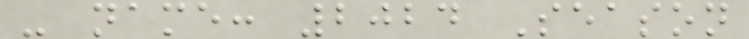- name: 2024 Season
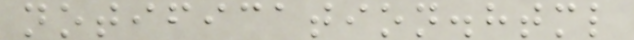notification.html
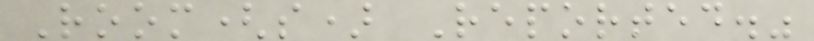Room(s) Reported."
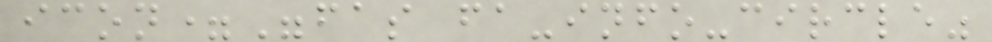icon="fas fa-info-circle"
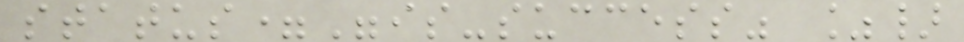status="is-success" %}
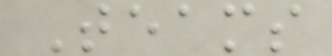Teams
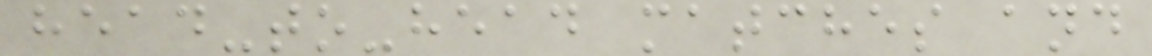head-to-head matches and
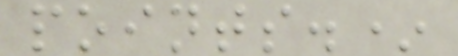points.*
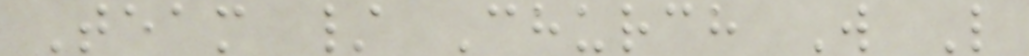Team / Church W L
